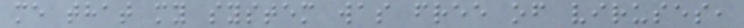me that my system was free of viruses,
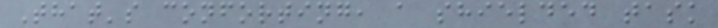That's conforting, a shielded task
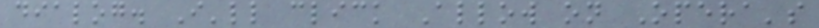dialog. I'll click Allow on Opera's
